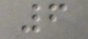6
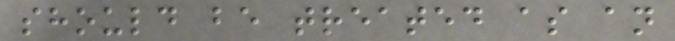should be treated as an
